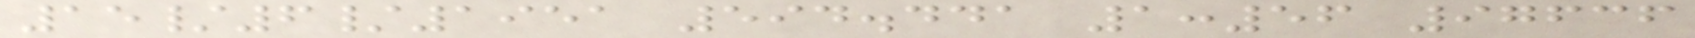15/6/1951 594.441 1:56 97636
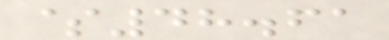$48.61
